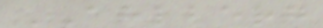AHLBERG
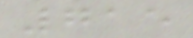715
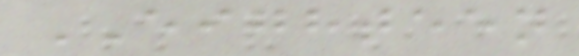EIGHTEEN
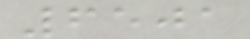6501
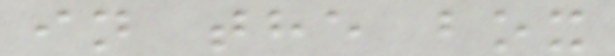in the box
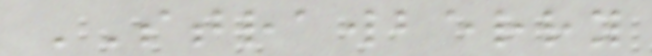STRAWBERRY
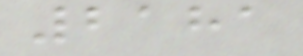2181
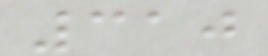310
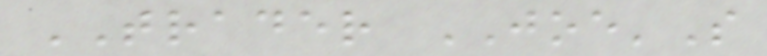TRADER JOE'S
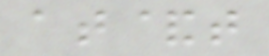at&t
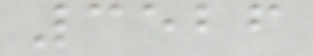3526
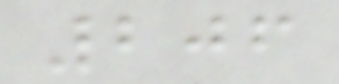206
